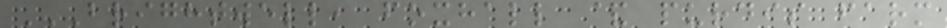BRIGHTWELL, FOXHALL & PURDIS FARM
